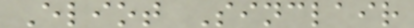Eliot Sinclair
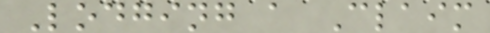Lodging a Claim
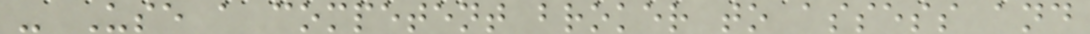- Use a competent broker to assess and
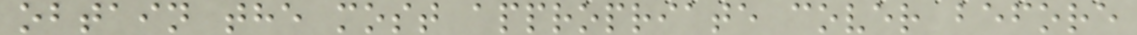obtain the most appropriate cover before
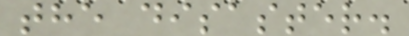the disaster.
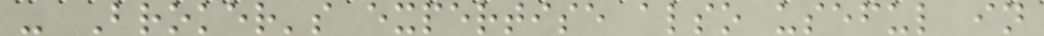- Broker's expertise also useful in
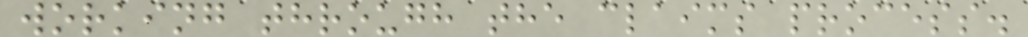working through the claims process.
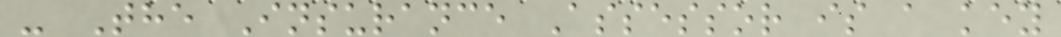- The Insurance Assessor is a key
